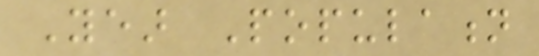Year Population
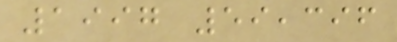1997 59,396
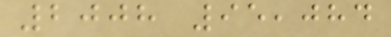2008 95,084
